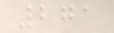271
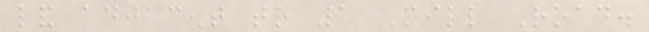land adjacent to 1 Mill Road.
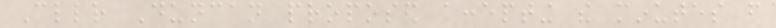Cllr Duncan proposed accepting the minutes from
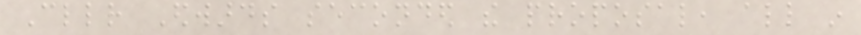Cllr Edwards seconded the proposal, all in
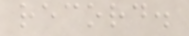record.
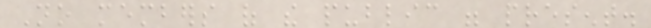No members of the public were present.
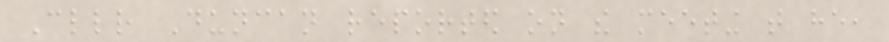Cllr Duncan reported on the meeting that he,
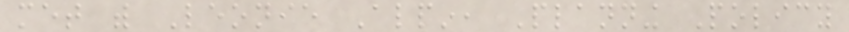met with Leonie Alpin, Planning Policy
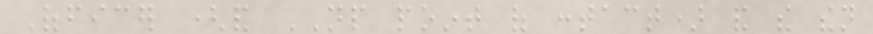Officer (and NP point of contact) and the then
